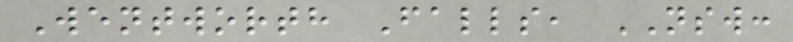Wentworth Falls, NSW:
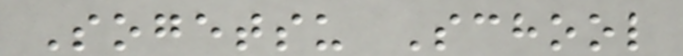Sogetsu School
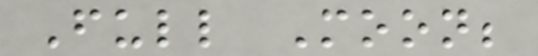Full Moon;
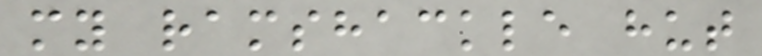my ramshackle hut
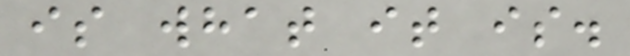is what it is.
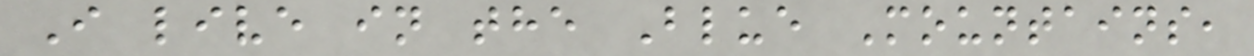I live in the Blue Mountains,
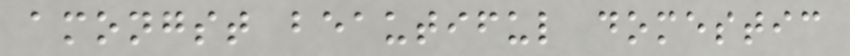amongst beautiful domestic
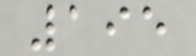195
